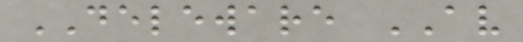DELEWARE AV
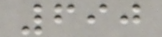690
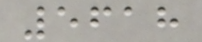5618
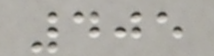405
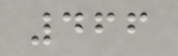466
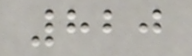820
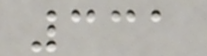331
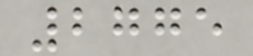2775
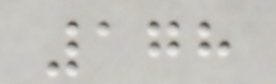178
